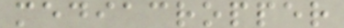mediacropper
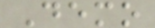Demo
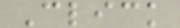Click
